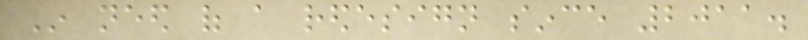In need of a redesign since 2011.
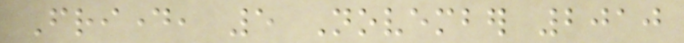Friday, 5 November 2010
